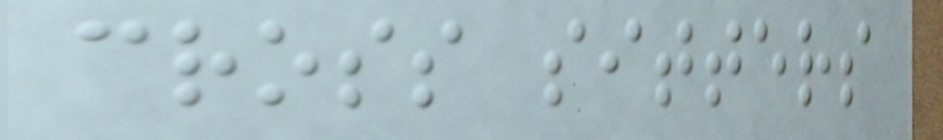cross sitters
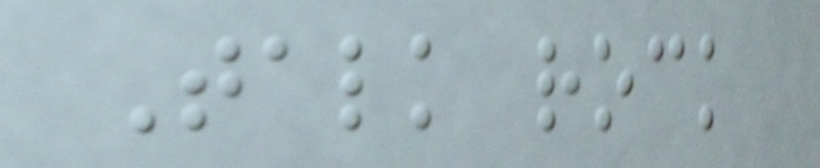Talk rock
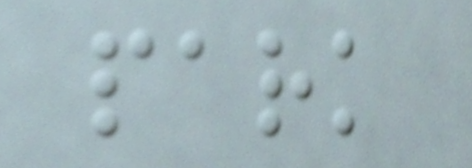park
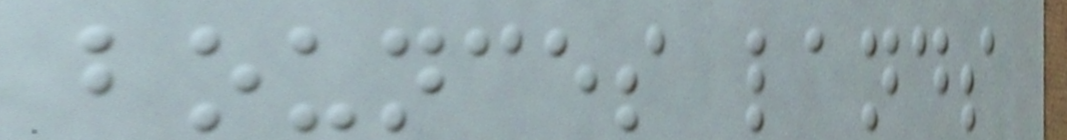bounces lands
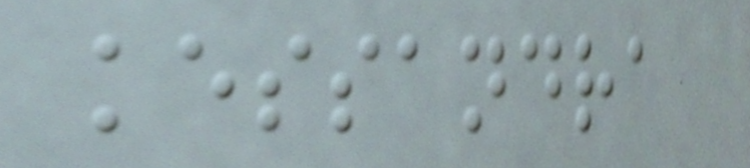kessandra
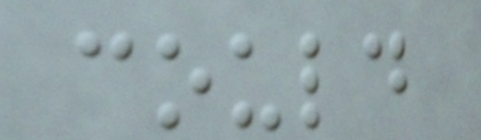could
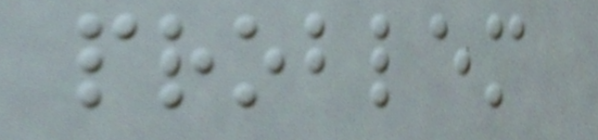problem
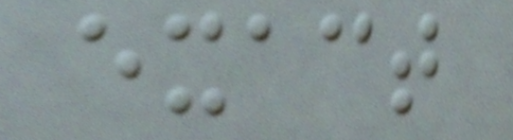exact
